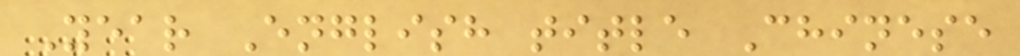Year English title Chinese
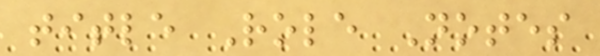title Role Notes
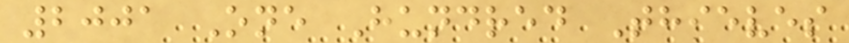2001 One Hundred Thieves
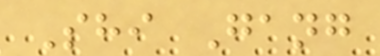Shi Gang
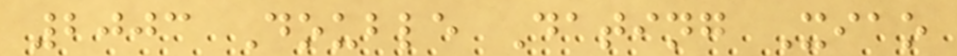2003 Double Dating Xiao
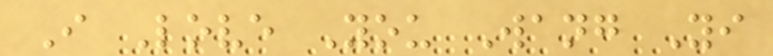I Love You Wang Yi
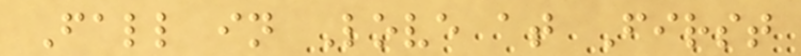Fall in Love at First
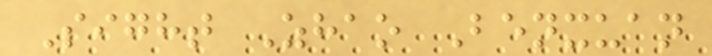Sight Zhao Benxuan
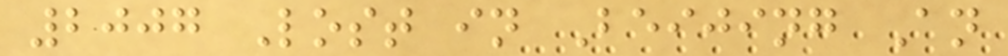2007 Lost in Beijing An
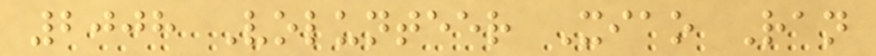2008 Volunteer Xiao Ran
